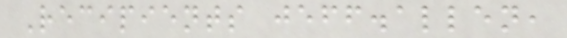Recipients jeff.allen,
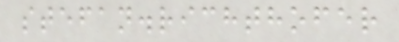stefan.richthofer
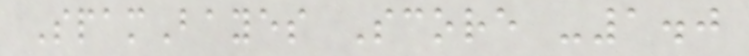SpamBayes Score -1.0
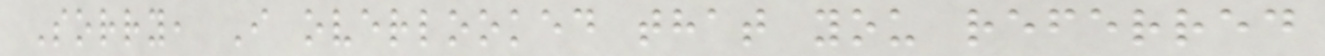Sorry, I overlooked that you referred
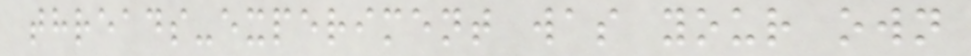threads-experiment was your own
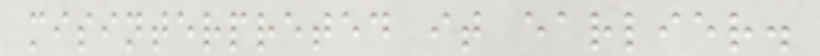misinterpreted it earlier.
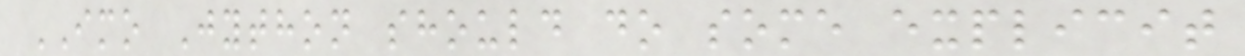IMO Jython should do some explicit
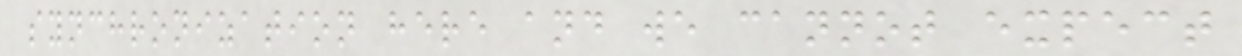synchronization here and we cannot expect
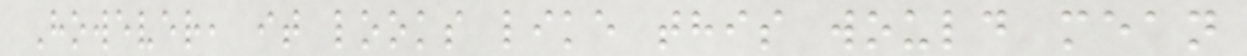However, it looks like this would mean
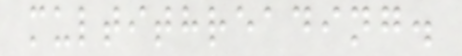multithreading.
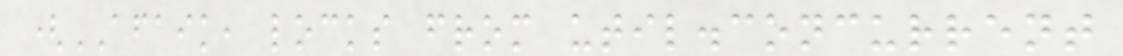(AFAIK, locks from util.concurrent
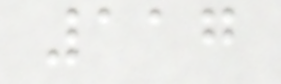117
